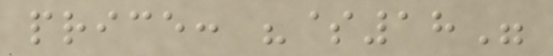price: "$18"
